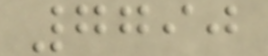7790
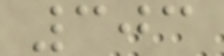303
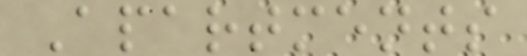Apartments
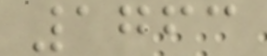1763
